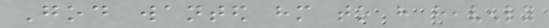God wanted him to have heavenly
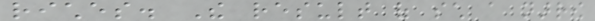riches. The result of such a narrow
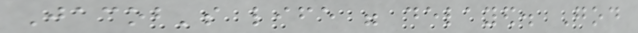Jacob's life were delayed. God
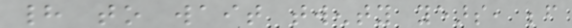had to wait twenty years, before
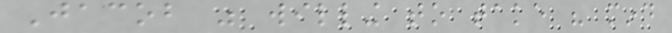Jacob was willing to take his mind
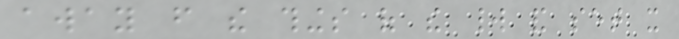away from the things of the world and set it
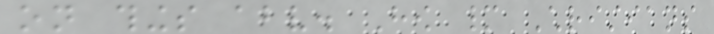on things above. How many Christians
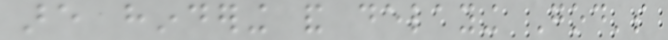are hindering and delaying God's
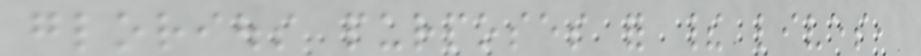glorious purposes for their lives,
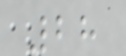28
